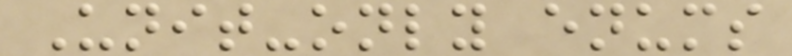Unit-only enums
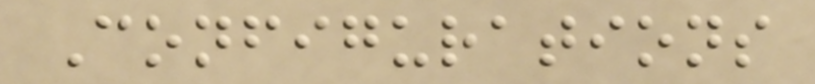Configurations
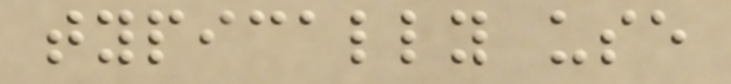typically use
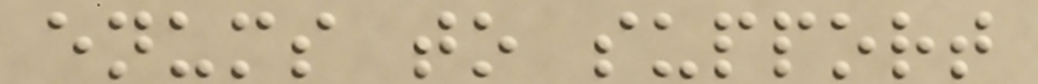enums to support
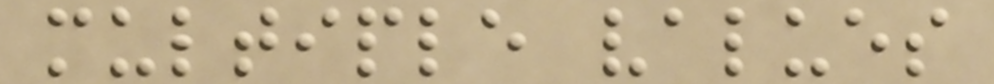multiple values
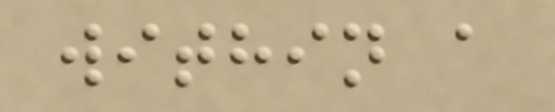within a
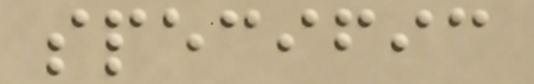specific
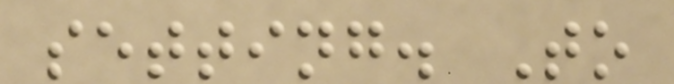setting. To
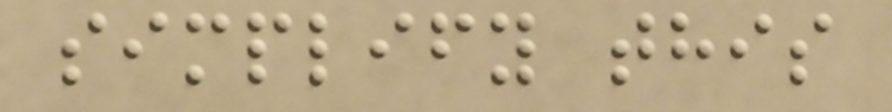simplify this
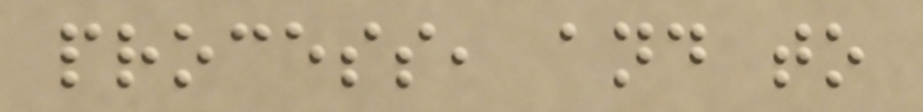process, and to
